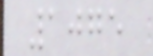1075
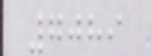7089
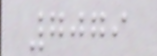7079
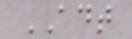ADT
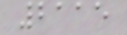2115
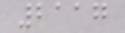2117
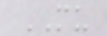MU
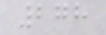278
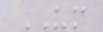UM
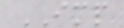IMP
